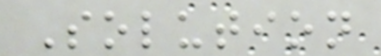Solution
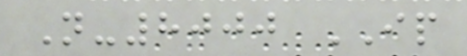N-8000 IP
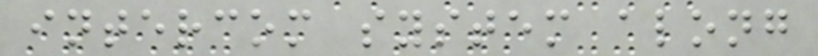intercom system along
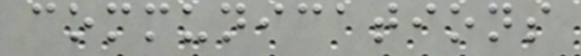communications
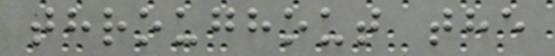throughout the
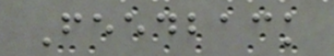Feedback
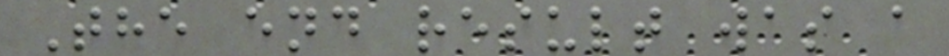The end result was a
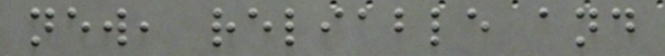new, reliable and
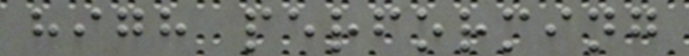high performing
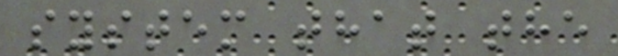system that the
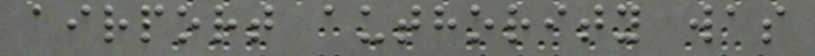airport authority was
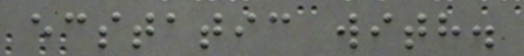ecstatic with.
